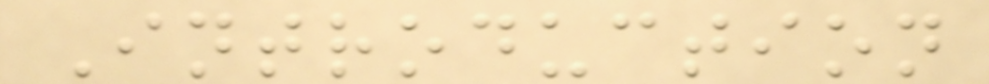Introduction
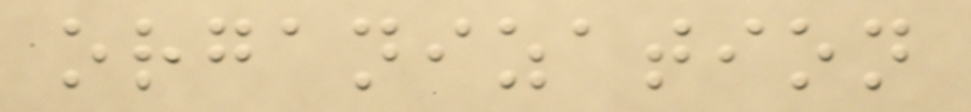organization
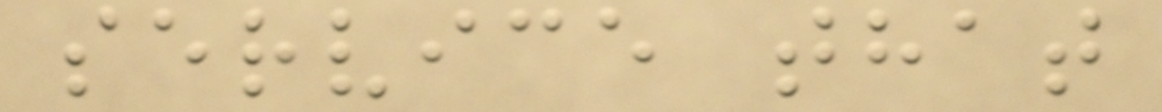service that
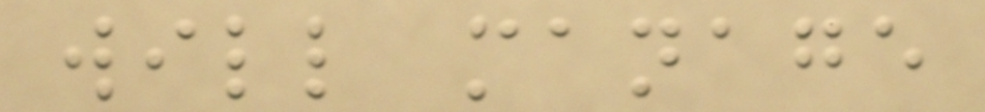will manage
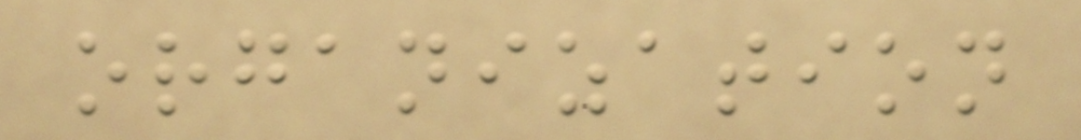organization
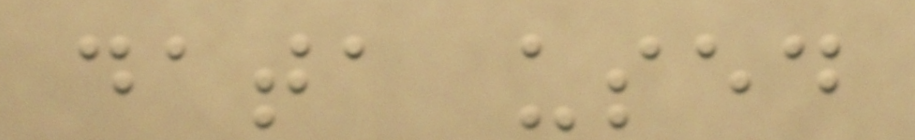data used
